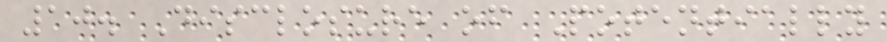10. Disclosure of Potentially
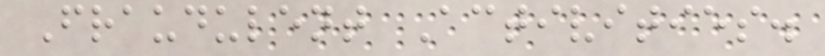Fraudulent Activities.
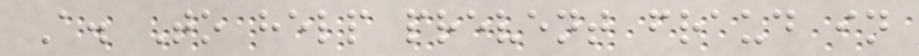A. To help prevent fraud in
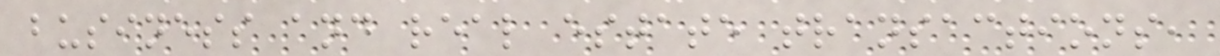business and real estate transactions,
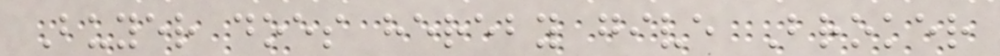Buyer does hereby give Broker
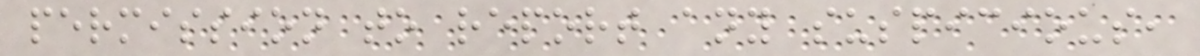permission to report any suspicious,
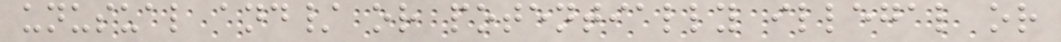unusual and/ or potentially illegal or
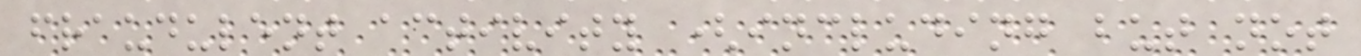fraudulent activity (including but not
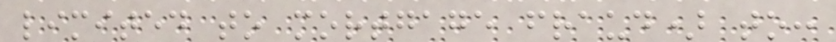limited to mortgage fraud) to:
